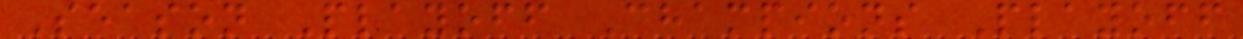Season Playoff Champions Playoff
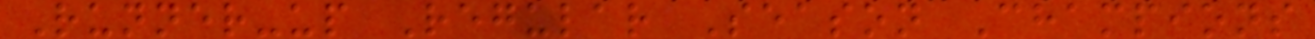Runner-up Regular Season Champions
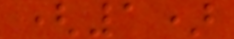(1)
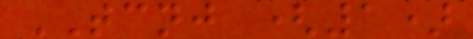TCNJ (1)
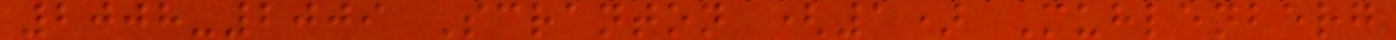2008-2009 Scranton (1) Muhlenberg
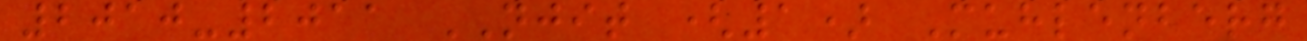2010-2011 NJIT (1) Muhlenberg
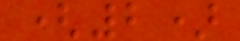(2)
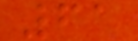61
